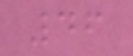46
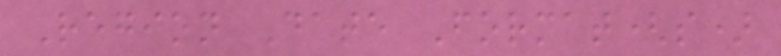Region Date Format(s)
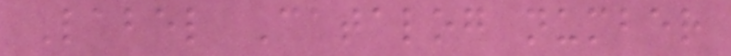Label Catalog number
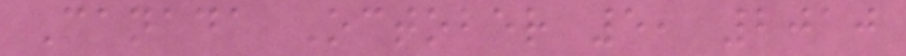Canada October 5, 2010
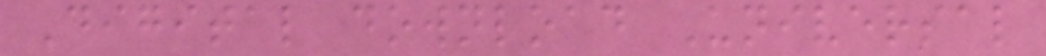Digital download Universal
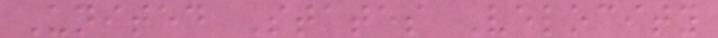United States Velocity
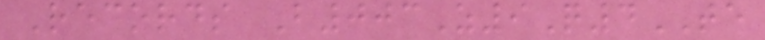Records B003Z9Q4TE
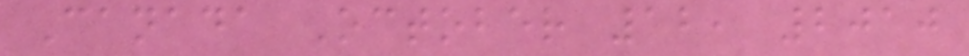Canada October 12, 2010
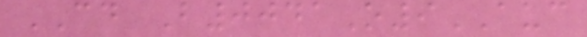CD B0041O9AUC
